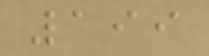199
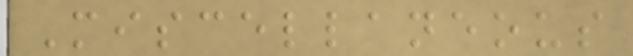Miscellaneous
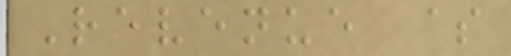Revenue $
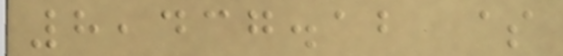8,437.12 $
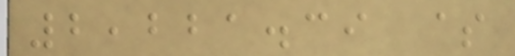2,221.39 $
